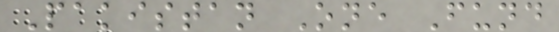Pakistan One Fund
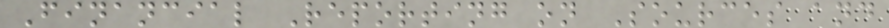Financial Reporting on Sources and
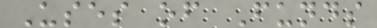Uses of Funds
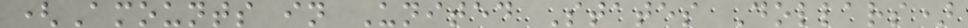(Amounts in United States Dollars)
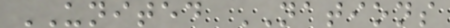UNITED NATIONS
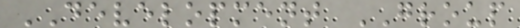DEVELOPMENT GROUP
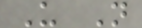U N
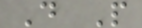D P
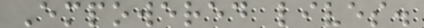Empowered lives.
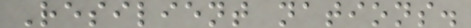Resilient nations.
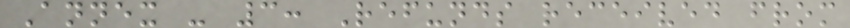Annex - 3: Refunds received from
